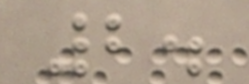2.
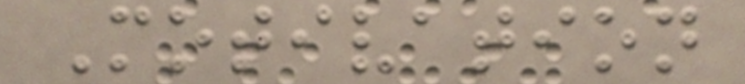Motivation
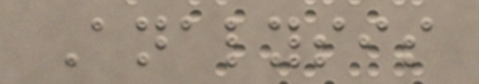Analysis
